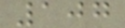107
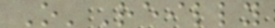O'Reilly
